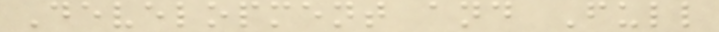Development and Full
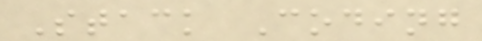Stack Coding
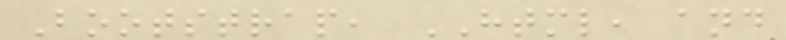Bootstrap, HTML, and
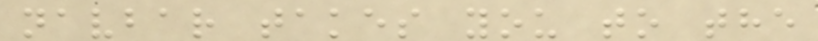navbar takes you to the
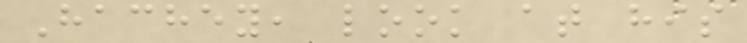Hachey, look at his
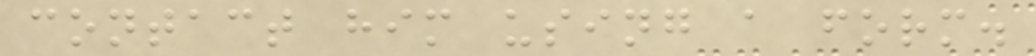contact him using a form.
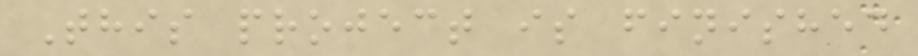This project is finished
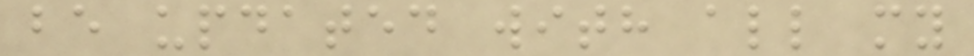be updated with all my
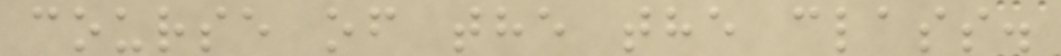course of the the class.
